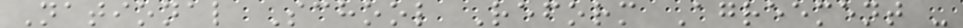National School Reform Agreement -
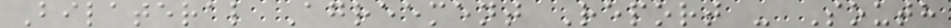Bilateral Agreement Report - South
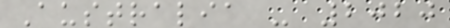Australia - 2020
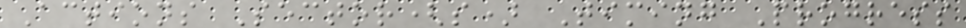Actions Sector(s) Timing Progress
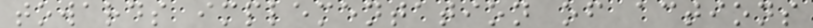towards implementation of actions
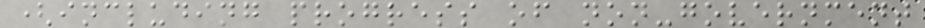(including progress of non-government
